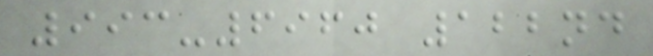993-6960 122nd
